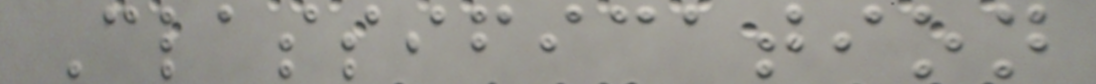Classification
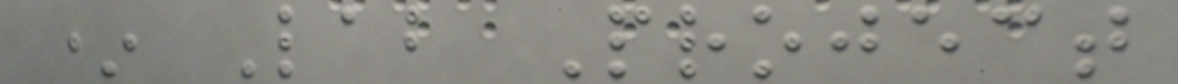* Lab Project
